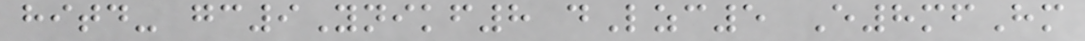hitd- gc9Ynikf8 dLzc5 E8mfHm
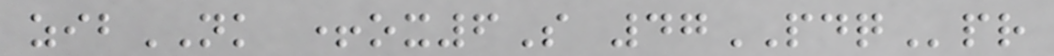zibNK +ox6S 47PDQpr
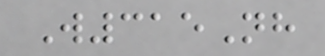W315Nh
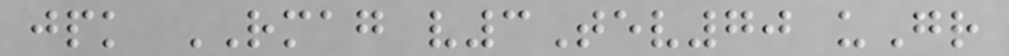jpk RMAG v3Tev70 uGr
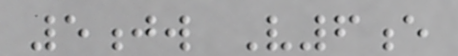5jw V6e
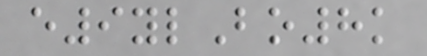e9ylBo8k
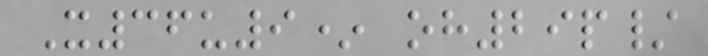X36u9* oh29p/
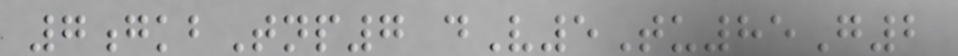7gkbTnp7 dV5Tu85G2
